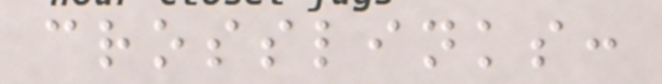crosslinks:
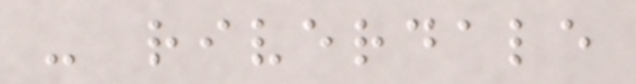- riverdale
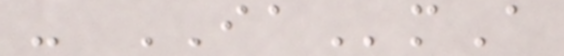- IAmA
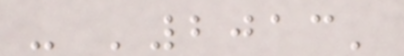- '2013'
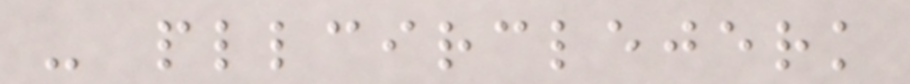- pllcirclejerk
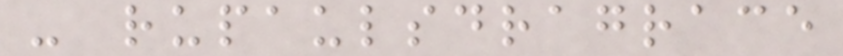- rupaulsdragrace
